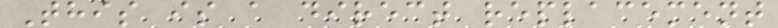This is a direct replacement
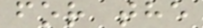for the
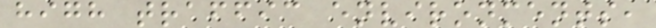high traffic environments,
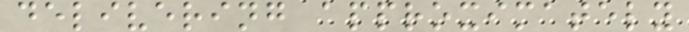delivering approximately
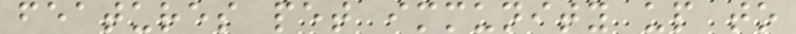features pet immunity up to
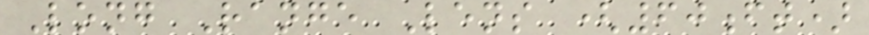Long Range Lens (60ft)
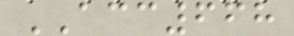ACC668
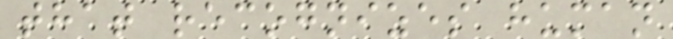that recognizes human
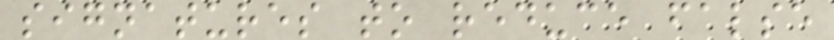signatures to reduce false
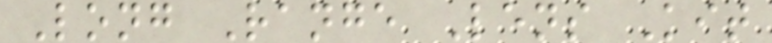Long Range Lens Kit
